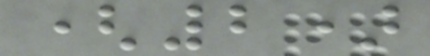(2)
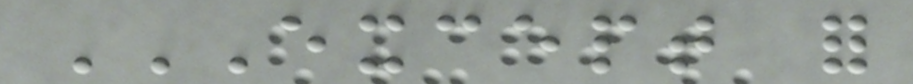EXCEPT FOR
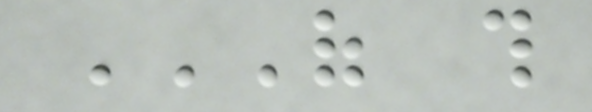OF THIS
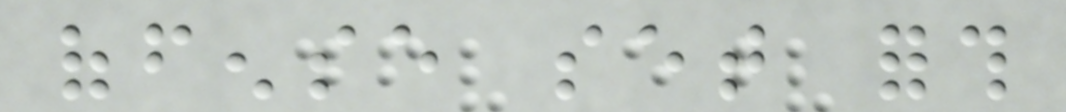offense set forth
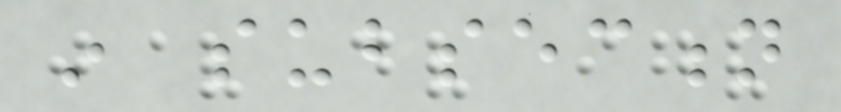in subsection
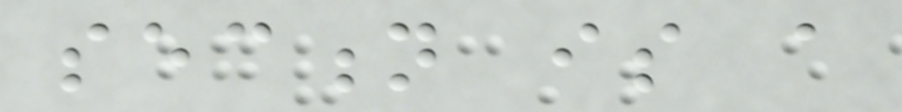section is a
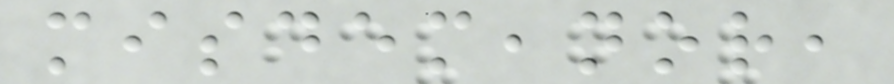misdemeanor,
